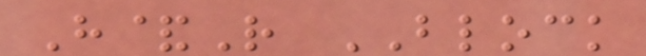H&R BLOCK
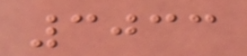3033
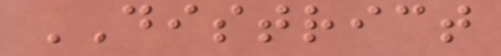DISTRICT
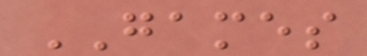GAMES
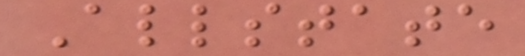Allstate
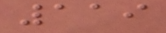119
